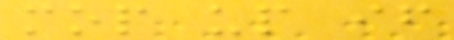mop up if
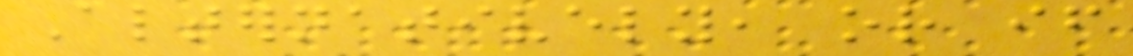Alternatively, or if
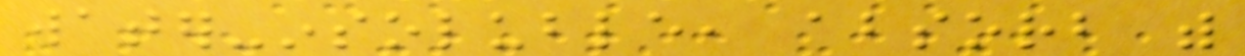water-insoluble, absorb with
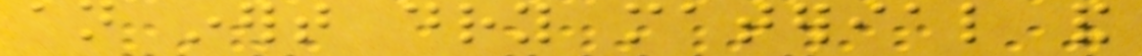an inert dry material and
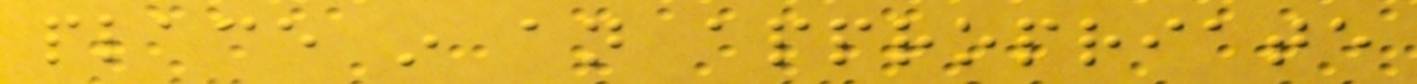place in an appropriate
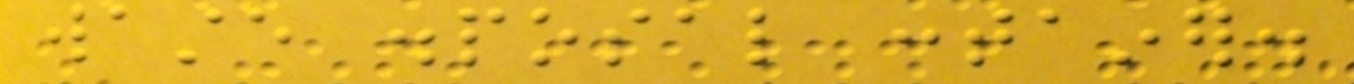waste disposal container.
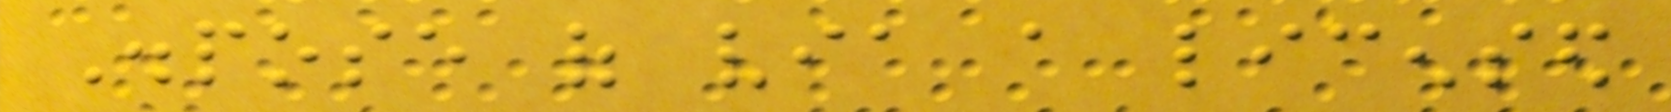Dispose of via a licensed
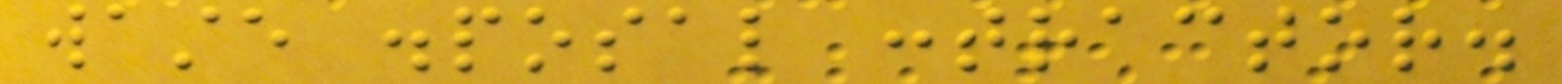waste disposal contractor.
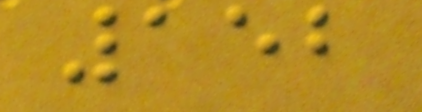152
